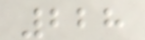228
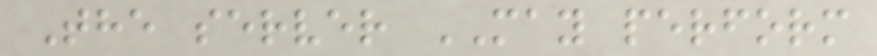The server MAY perform
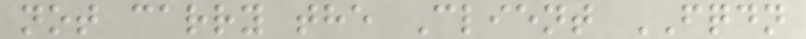not carry the Client FQDN
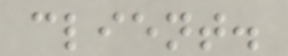client.
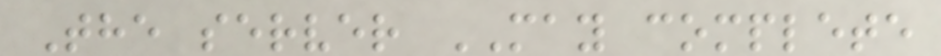The server MAY complete
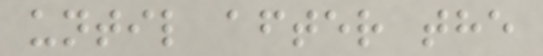until after the
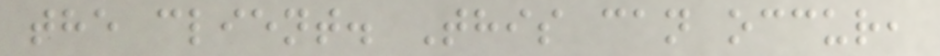the client. This can occur,
